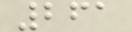261
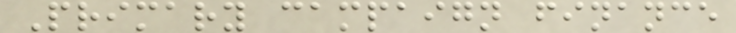Primary campaign finance
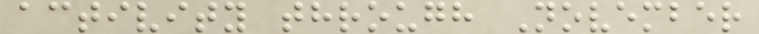activity through November
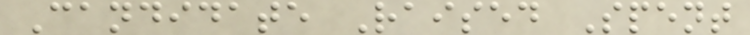Candidate Raised Spent
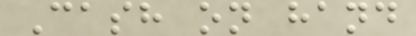Cash on hand
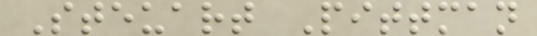Steuart Pittman
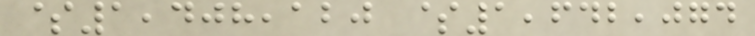$1,408,120 $1,642,074
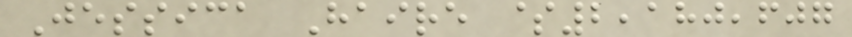Jessica Haire $2,180,607
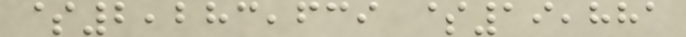$2,283,639 $19,881
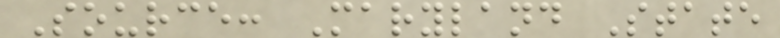Source: Maryland State
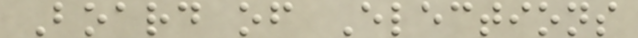Board of Elections
